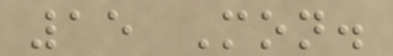15 Mon.
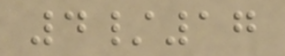4/17
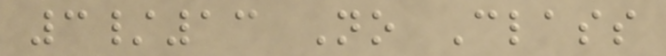3/13 No Class
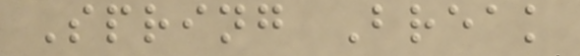Spring Break
